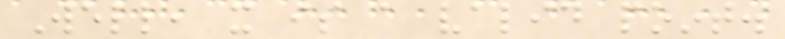Well, it is a valid point.
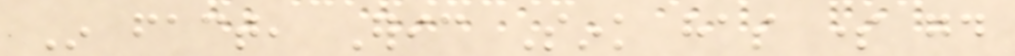In fact, Eric Sink has some good
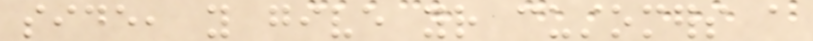side, you give your customers a
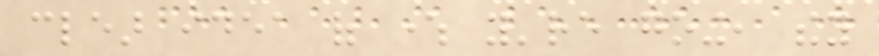clear idea of where you're going, they
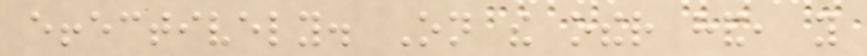effectively. On the other hand, you
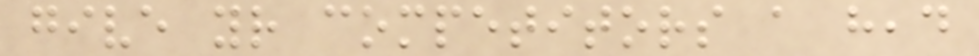give your competitors a head
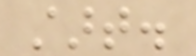start.
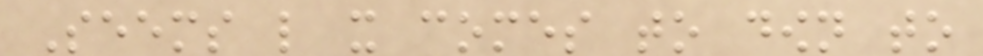Seems like it comes to down to
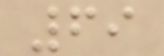69
